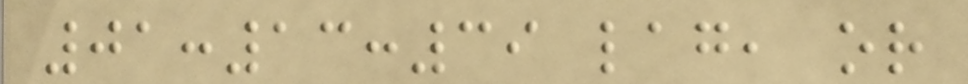01:13:39 lag, or
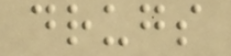drugs
